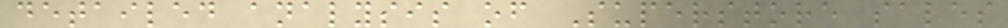detailed analysis of Superstore sales
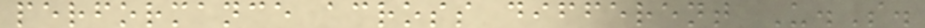performance across different U.S.
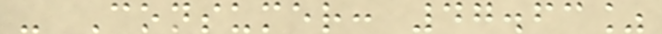- Consumer: 47.63%
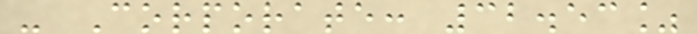- Corporate: 32.53%
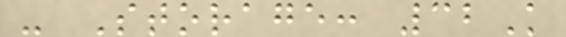- Storage: 32K
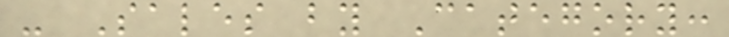- Sales by Category:
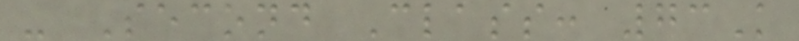- Second Class: 73K
